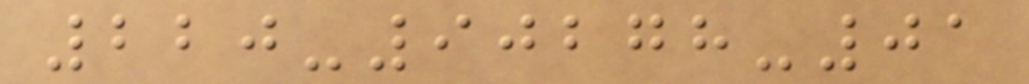220-90278-01
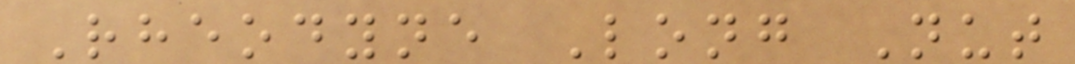Rheodyne Long Nut
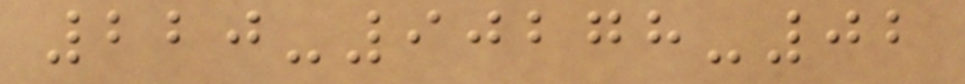220-90278-02
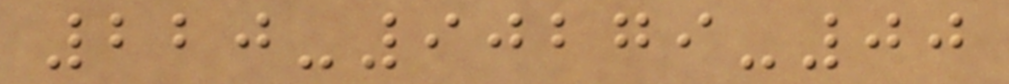220-90279-00
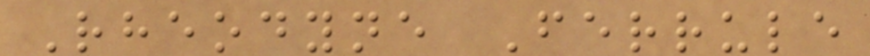Rheodyne Ferrule
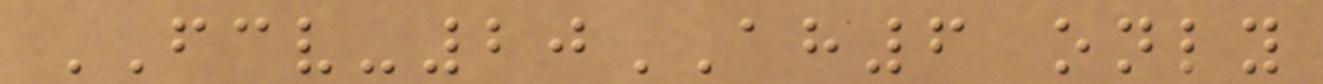FCV-20AH6 only
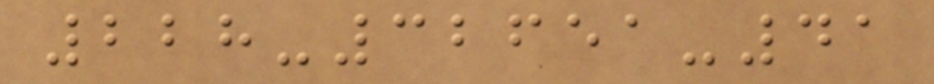228-32651-41
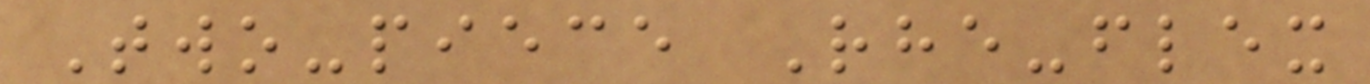Two-piece Rhe-flex
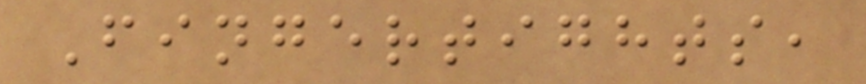Fingertights,
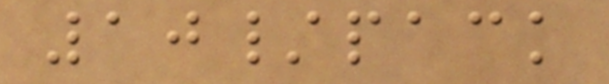10/pack
